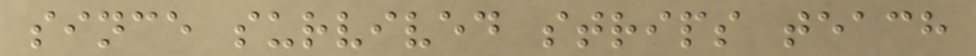since survived strips teach
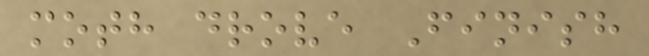moth drove Finish
